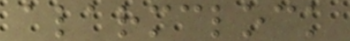alarmclock
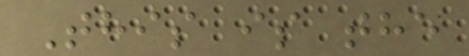This is the
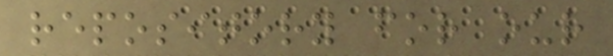repository for our
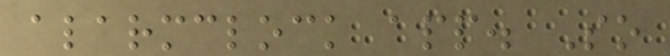alarmclock app. So
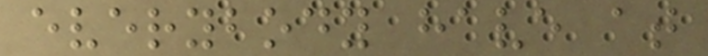everybody have at
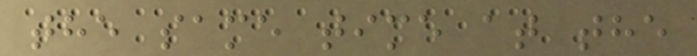the same time at the
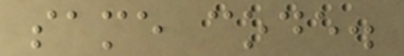same code.
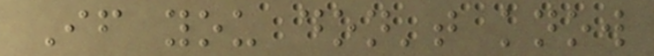If you don't know
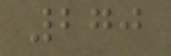270
